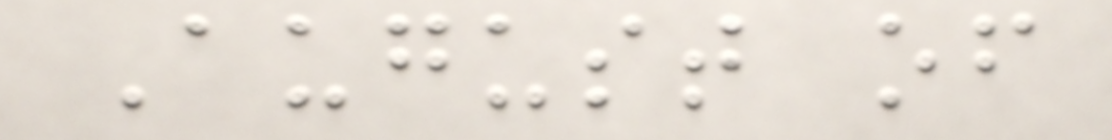August of
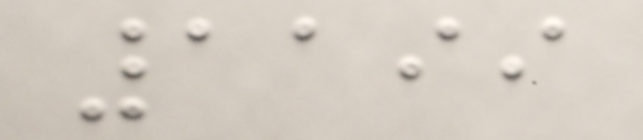1199
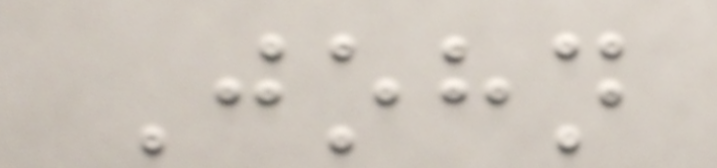John
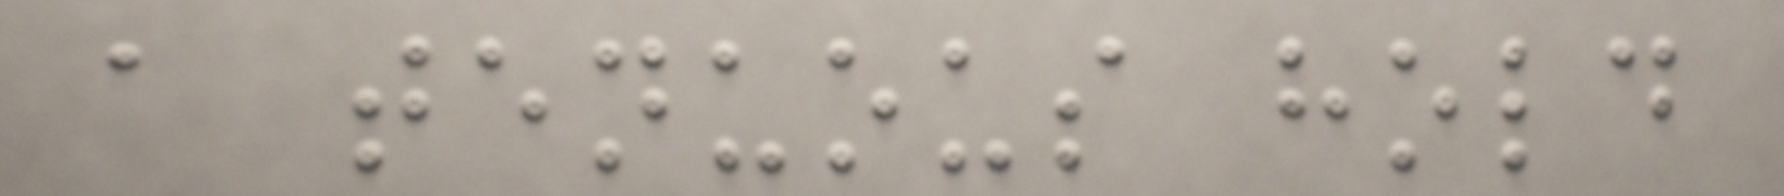a tenuous hold
